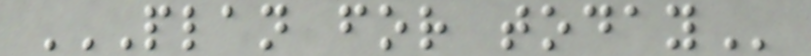PLAN FOR TODAY
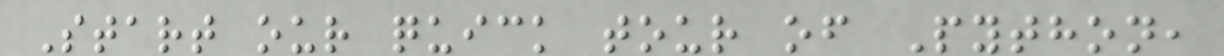Start our quick tour of Python,
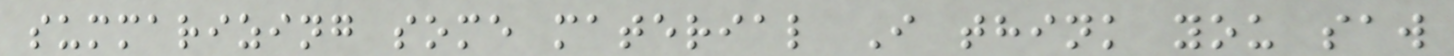summarizing some material I think you saw
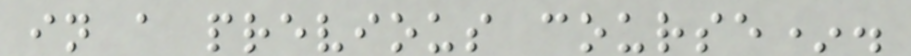in a previous course*.
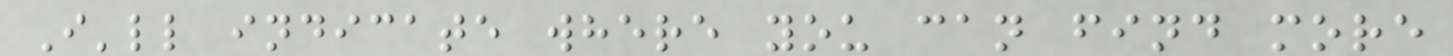I'll indicate where you can find more
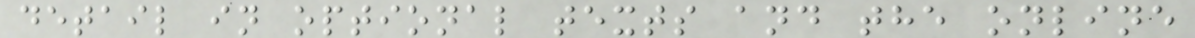detail in optional texts and the online
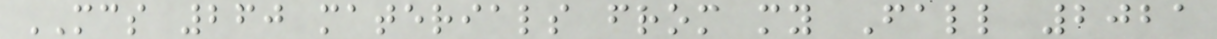MCS 260 materials from my Fall 2021
